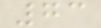73
